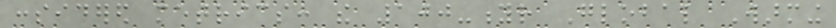considered metrics: the 100-yr Global Warming
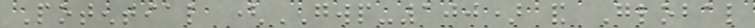Potential (GWP-100) and Global
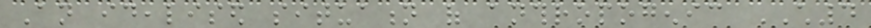An idealised situation of anthropogenic CH4
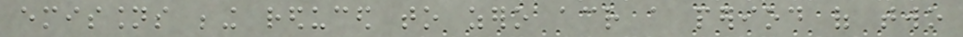emissions being reduced to zero across a period of two
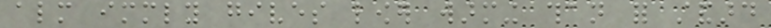almost immediately gives lower warming than for standard
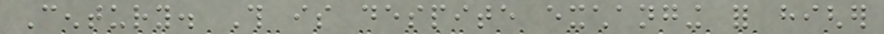Century. This is despite exchanging for higher
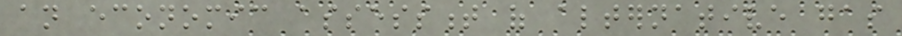an economic assessment of alternative gas
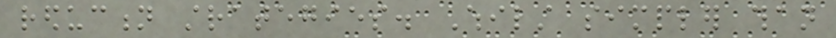reduction strategies. Whilst simpler than
